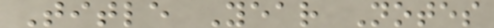Title Year Notes
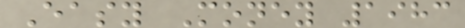Easy Money 1983
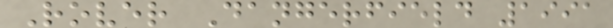Rover Dangerfield 1991
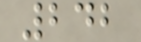242
